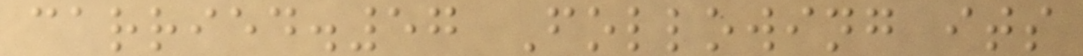carried.57 Following its
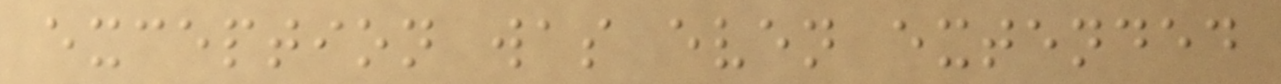exception was even extended
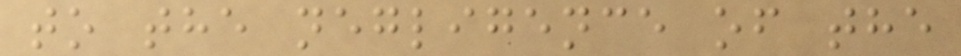to the negligence of the
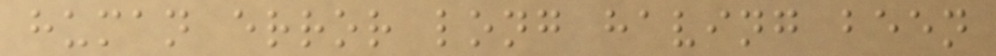human error long having been
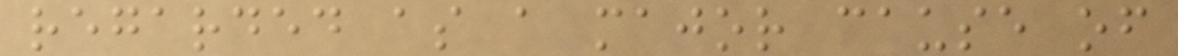regarded as a major cause of
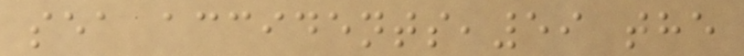sea accidents,59 the
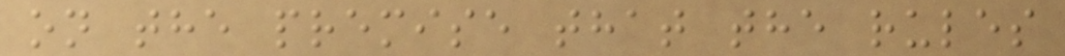on the premise that the rules
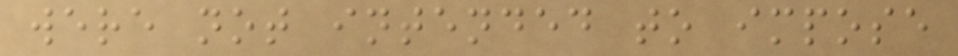were not intended to impose
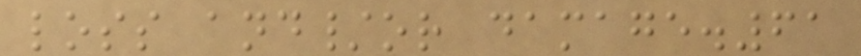loss and/or damage.61
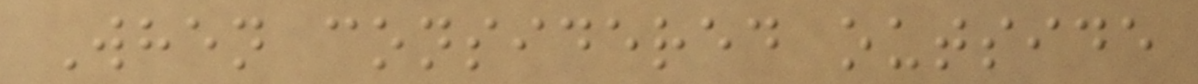When considered outside
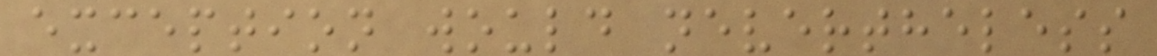exception would nevertheless
